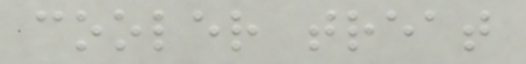cooler treat
